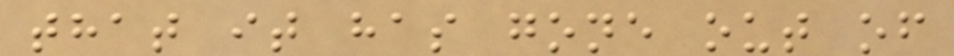that it has gone out of
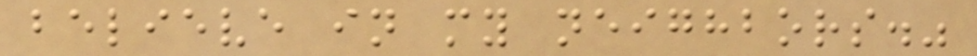believe in my neighbors."
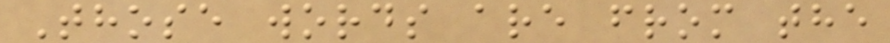Those words are from the
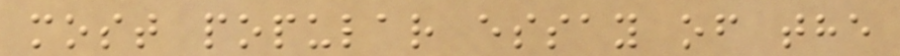most popular essay of the
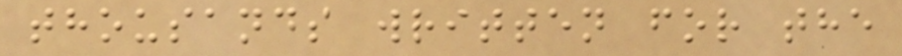thousands written for the
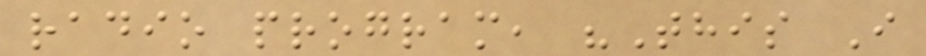radio program, "This I
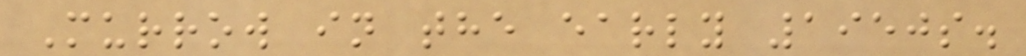Murrow in the early 1950s.
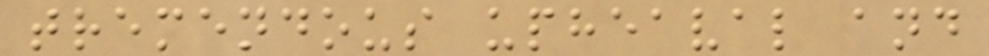tremendous upheaval and
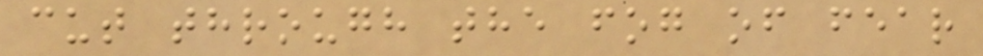cut through the fog of fear
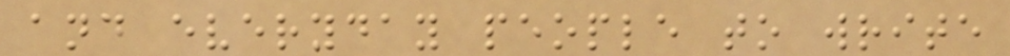and everyday people to write
